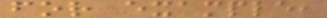for example,
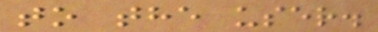to the user.
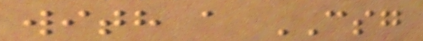with a CSG
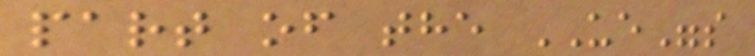part of the UE"s
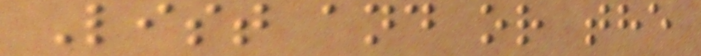List and or the
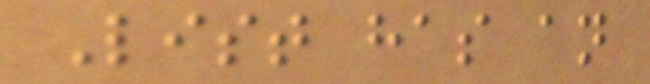List has an
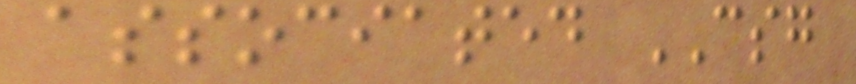associated CSG
